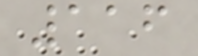116
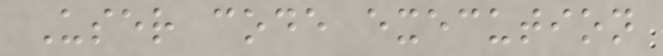User code execution
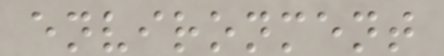environment
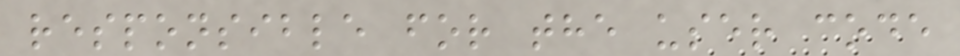responsible for the user code
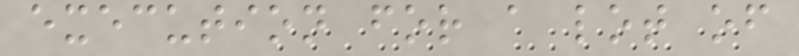execution for a lot of
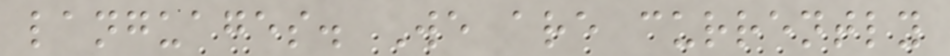languages. We are currently
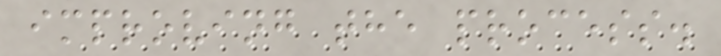improving the process.
